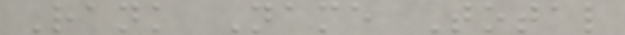Rank Name Total
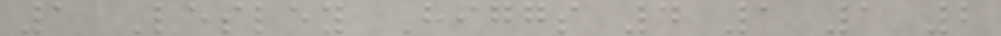1 Lesley Higgs 4 1 1 2
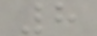8
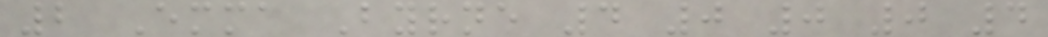2 Emma Byrne 4 0 0 0 4
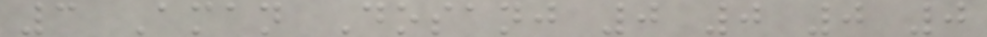3 Aman Dosanj 0 0 0 0
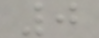0
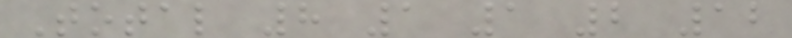Total 8 1 1 2 12
